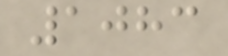1083
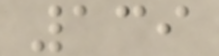139
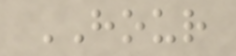HOUR
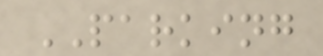PARKING
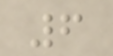6
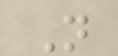N
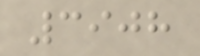3908
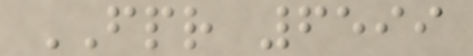FPR 6599
